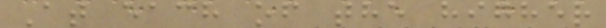At each of the higher
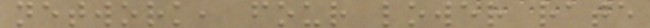network, four lower rate
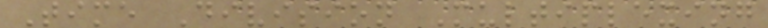Time Division Multiplexing
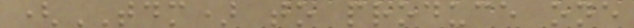(TDM) to produce one
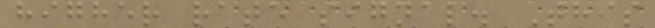higher rate signal. This
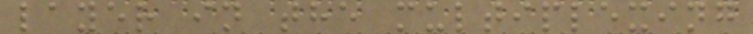layer in the multiplexing
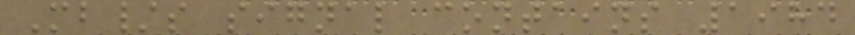Mb/s signal contains 1984
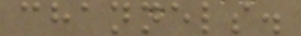channels.
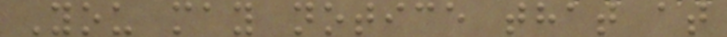You may notice that at
